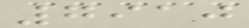7910
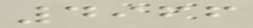4966
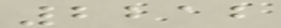2212
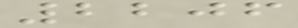2206
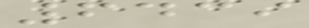6439
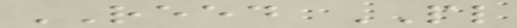REED PL
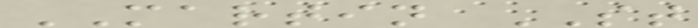MARTIN ST
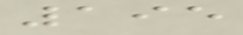195
